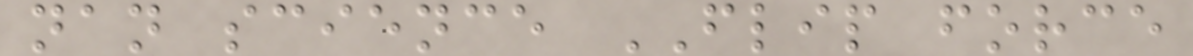nan science FLIP force
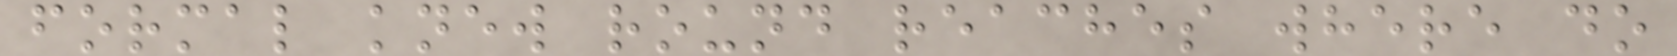formal knew round reaches where do
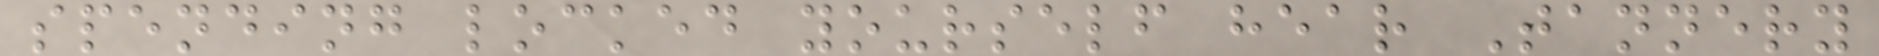spending locked yourself hear Tannery
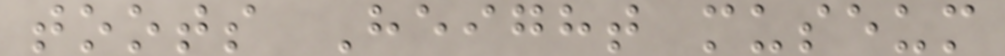toots Height museum
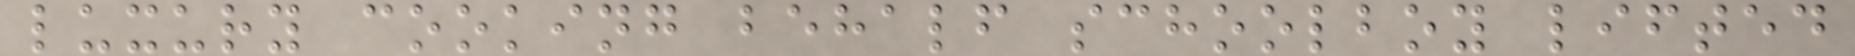luxury cooking behalf schoolboy lifted
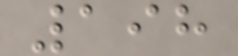198
